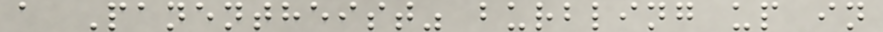a Panentheist" burbling up in
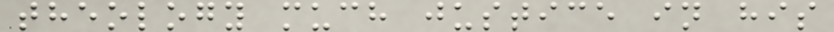theology much justice in his
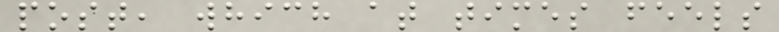post, which at times feels
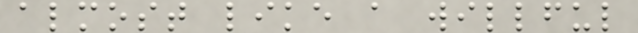almost like a willful
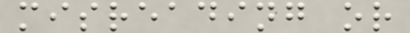misreading or
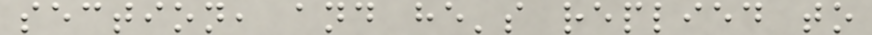section, and he's replied to
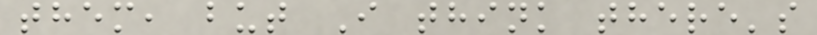them, but I think there's
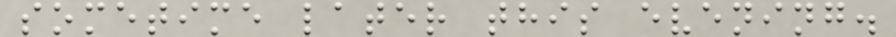sometime later this evening.
